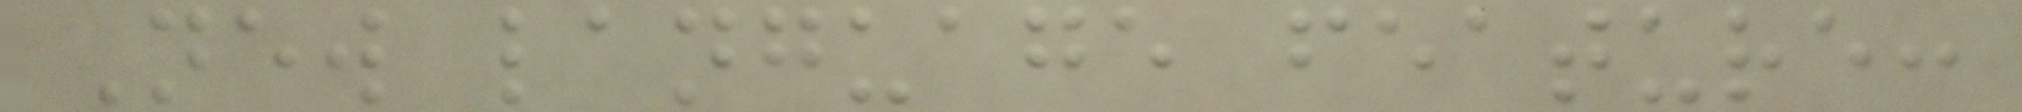New language feature:
